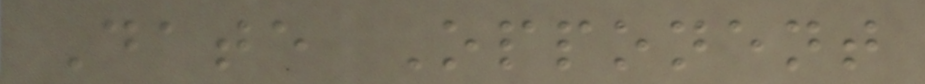Date Opponent
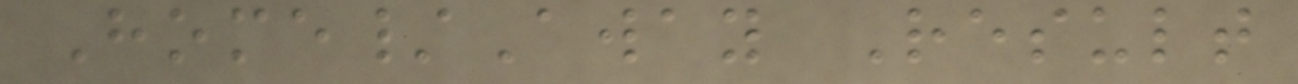Home/Away Result
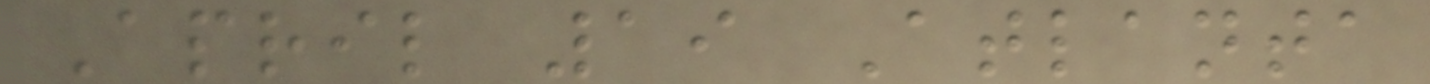April 19 Atlanta
